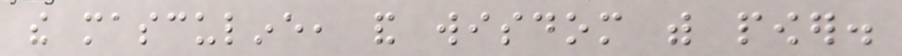the masculine, and wisdom with power.
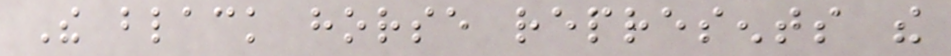The black horse represents the
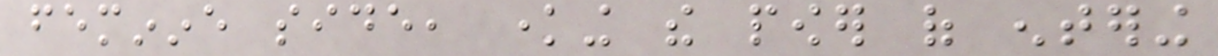feminine side, knowing the power of entering
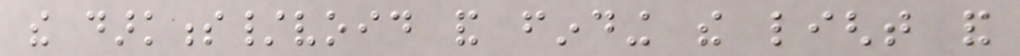the darkness/void and finding the light and
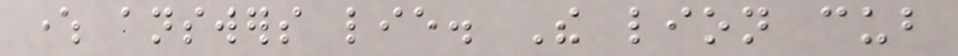where answers lie. The lion cub
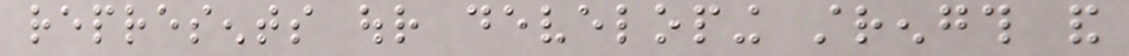represents our developing strength and
